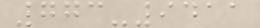773-9411
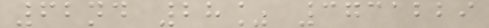62nd 28% 3731229
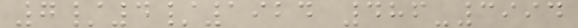7/4/1924 486-3994
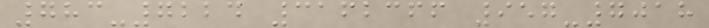783-7224 3162366 957-7018
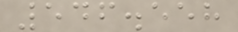546.558
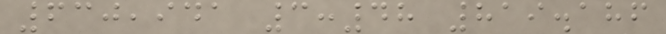630,941 3:48 819.186
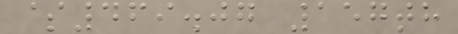$469.07 157th
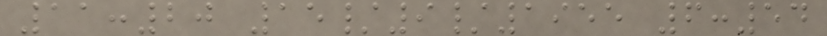11:20 15/9/1955 6:54
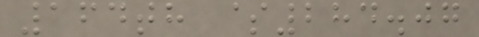164th $284.07
